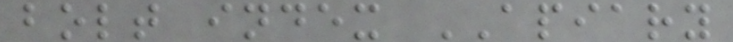bolt index APIARY
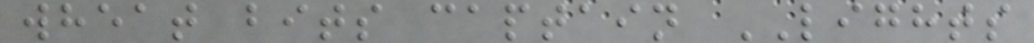wheat bits captain LIGHTS
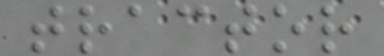tractor
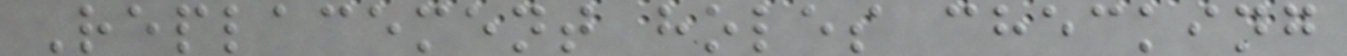Replacement holes checking
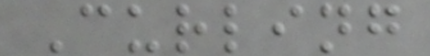Curling
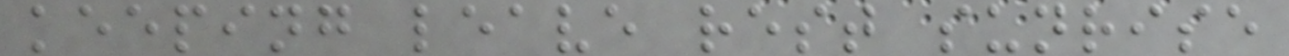keeping leave rest sunrise
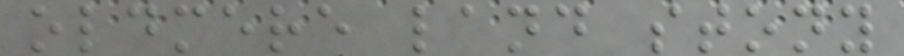oldmere land stony
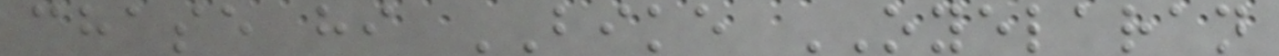chase hi BIKE OYELARAN
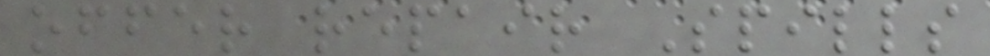offer repair Spills
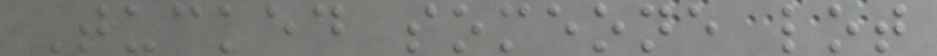Tucked someone lot
